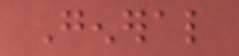General
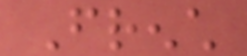French
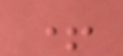+
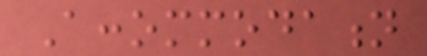Accommodation
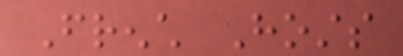French Hosts
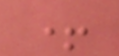+
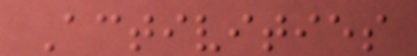Activities
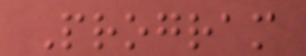Program
